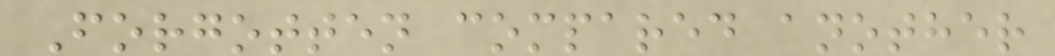Forgotten compared another
